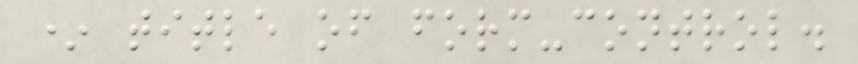* title of form-control.
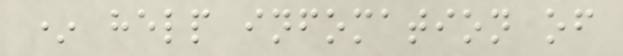* help infomation of
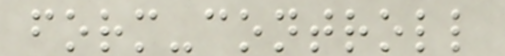form-controll
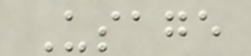Usage
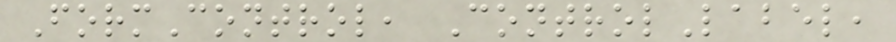FormControl, ControlLabel,
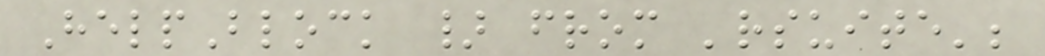HelpBlock } from 'rsuite';
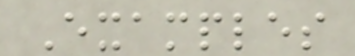Examples
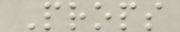Props
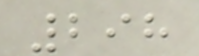298
